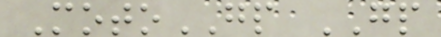MotoGP GP
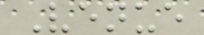Venue
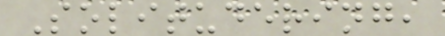Solitudering,
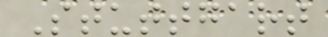Stuttgart
